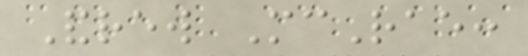Andrew McRae:
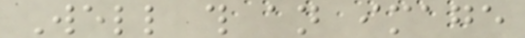Well this an image
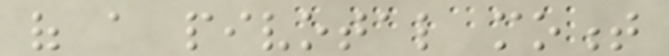of a pivotal moment
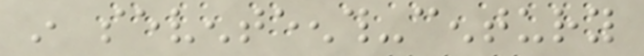in seventeenth-century
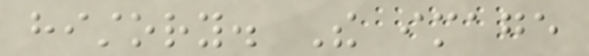history. The image
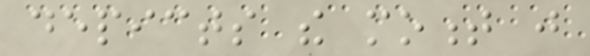depicts the moment just
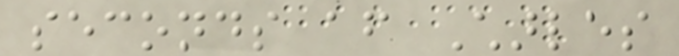seconds after Charles
